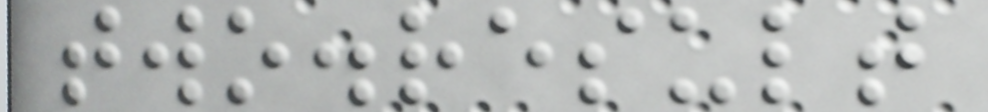two.result
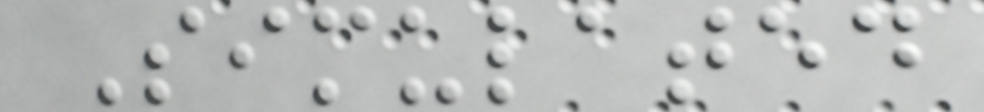Simulated
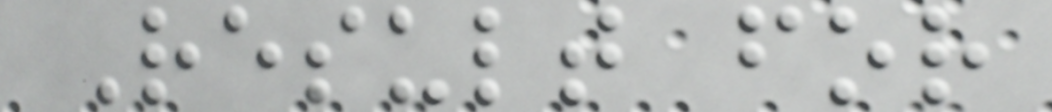Result for
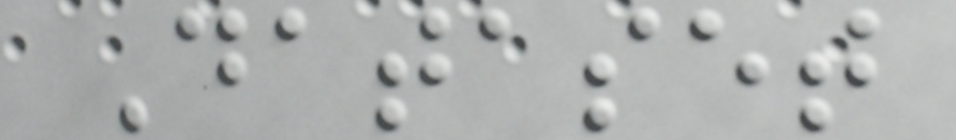Dataset
